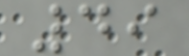49
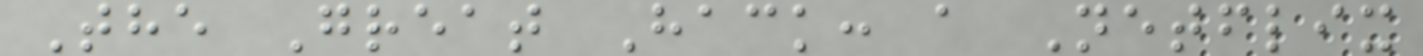The Great Hack: a Netflix
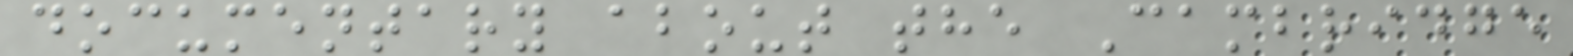documentary about the Cambridge
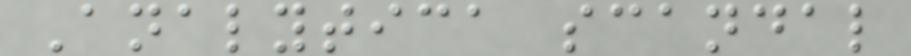Analytica scandal
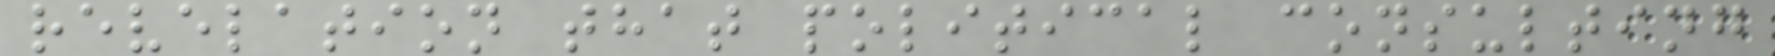revelation that political consulting
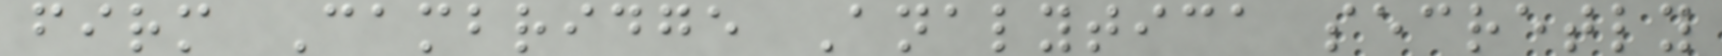firm Cambridge Analytica secretly
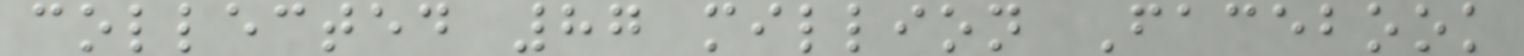collected 87 million Facebook
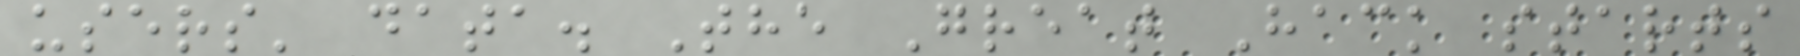users' data. The Great Hack starts
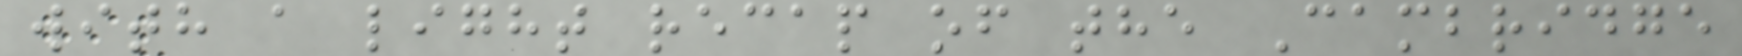with a light recap of the Cambridge
